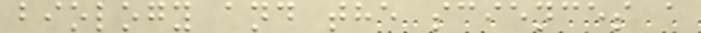biology and the sciences a
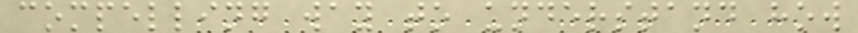compelling way to understand how
